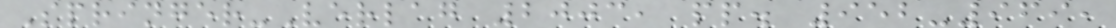Springer-Verlag 2003, pp. 952-969,
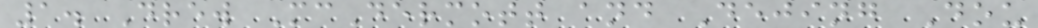1. Drew McDermott and Dejing Dou
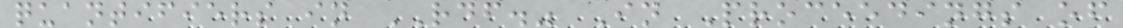quantifiers in RDF." In Proceedings of
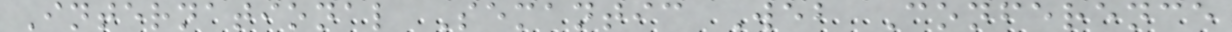International Semantic Web Conference
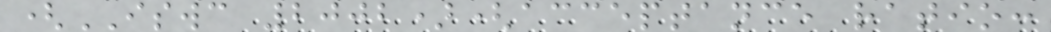(ISWC 2002)(acceptance ratio:
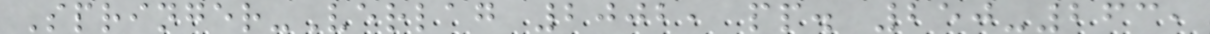Springer-Verlag 2002, pp. 250-263,
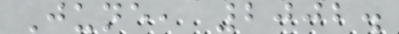June, 2002.
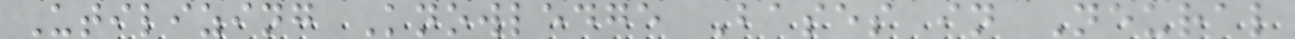Utilizing Knowledge Bases in Neural
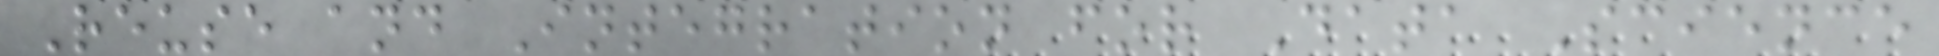Reuse and Integration for Data Science
